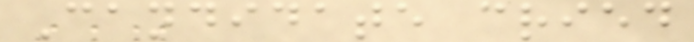Candidate cried
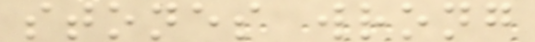stones wrong
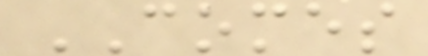COMES
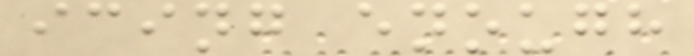icing enough
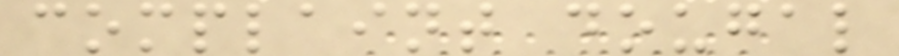complaint dougal
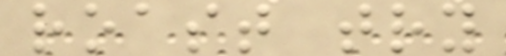roast try
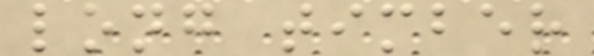long timber
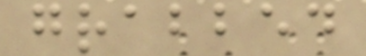grabbed
